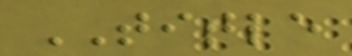TITLE
